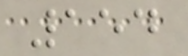154
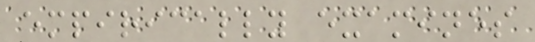empirically examines
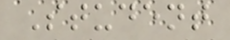Student
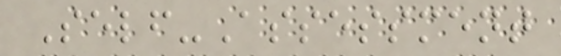Self-Assessment
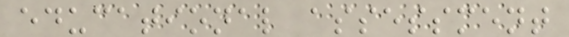educational assessment
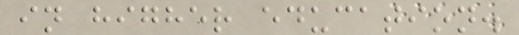in higher education.
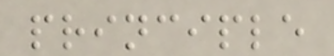principle
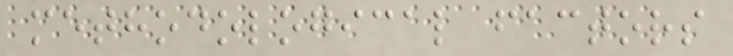methodological factors
